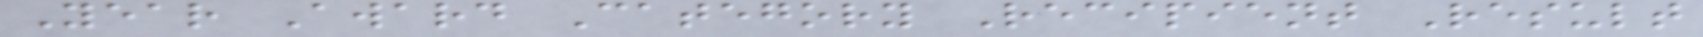Year Award Category Recipient Result
